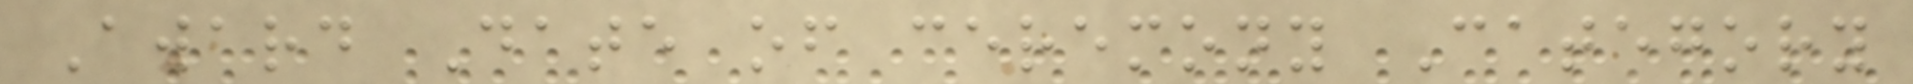Award Date of ceremony Category
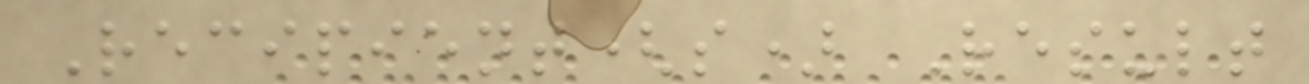Recipient(s) Result
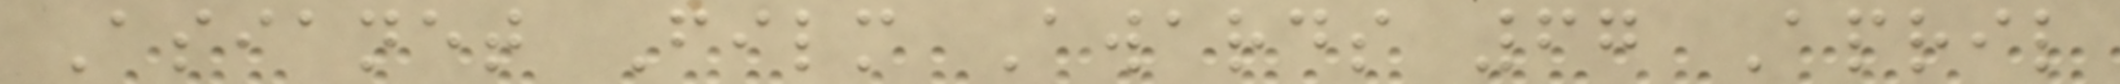Asianet Film Awards 67 April
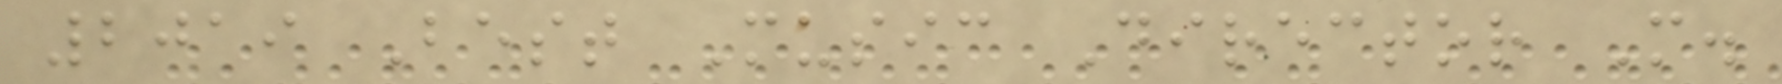2019 Best Music Director M.
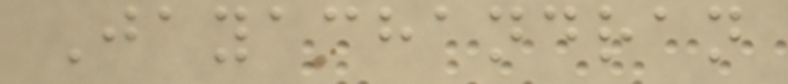Jayachandran
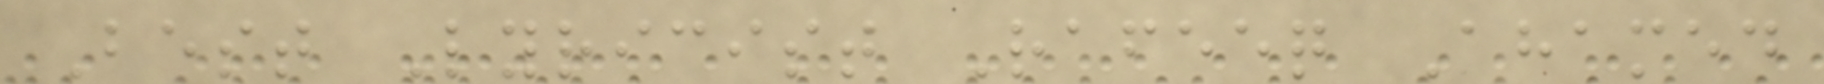Best Lyricist Rafeeq Ahamed
